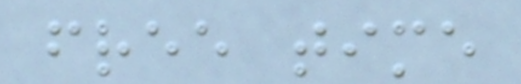free time
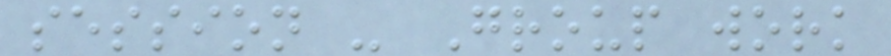session - Group work
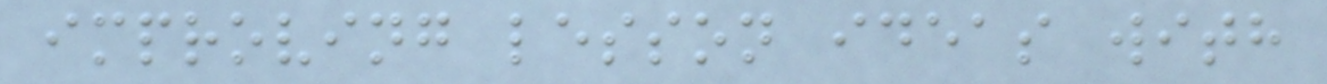improving lesson ideas with
